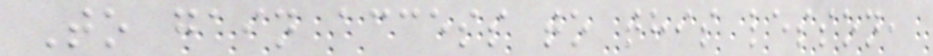To gain access to this lesson,
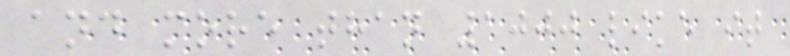and more than 1000 like it
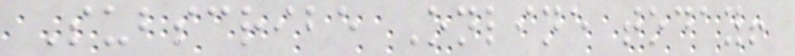Subscribe Online today!
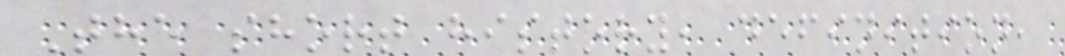The short history, definition,
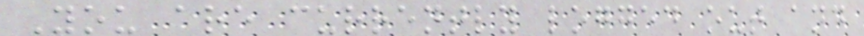You are currently logged out and
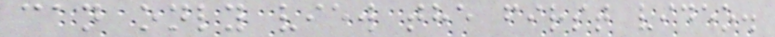can only view the first video.
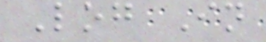Log In
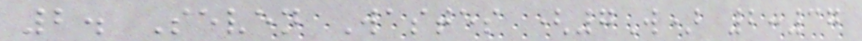2. Seven Wastes (7W) 2:37
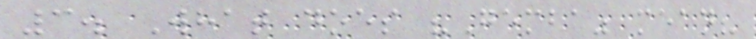3. What does "Gemba" mean?
